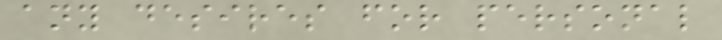any desires for personal
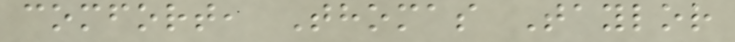comfort, Thomas Taylor
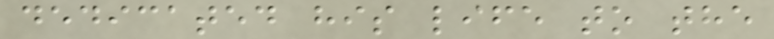dedicated his life to the
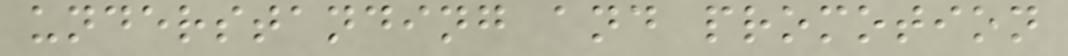understanding and promotion
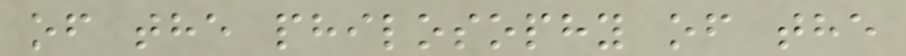of the philosophy of the
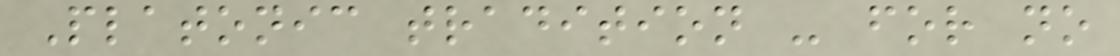Platonic tradition - for no
